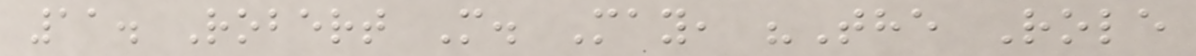11. Robert M. May, "The Role
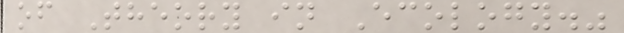of Theory in Ecology."
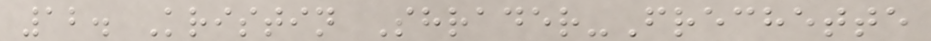12. Kristin Shrader-Frechette
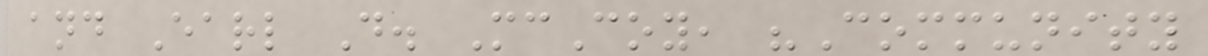and Earl D. McCoy, "Community
